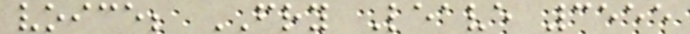voice; FRY Leave 3555
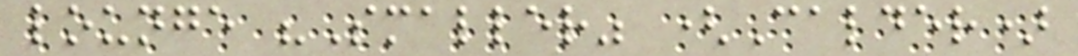lounge "Smaller" (Calder)
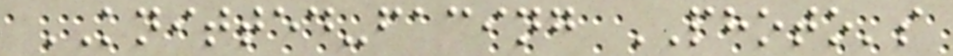KNITTED-facing PHOTO's
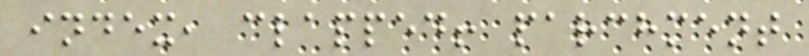index, clapped! parchment
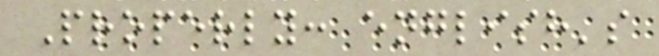Properly: english's
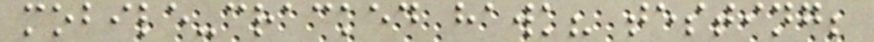mobile-cracked hawk? testing;
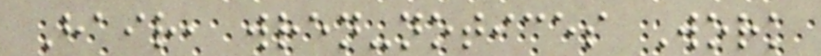Hair, wren-notices Work
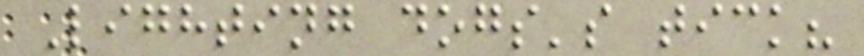Lighting dogs's tick?
